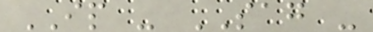IP - SAG -
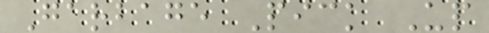Garbage Pick Up
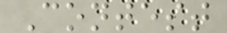Contest
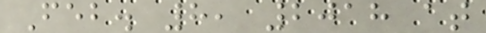Feb. 8, 2018 at
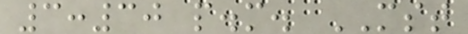3:30 p.m. MST
